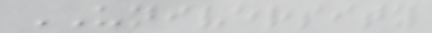UNIVERSITY
